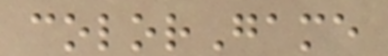colorGame
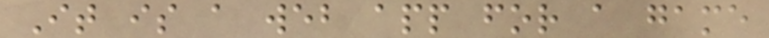It is a web app for a game
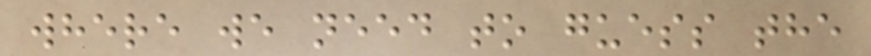where we need to guess the
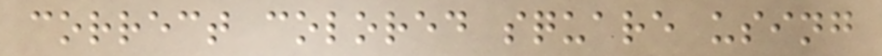correct colored square using
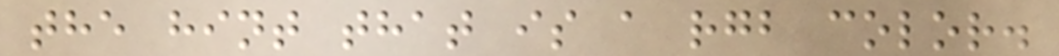the hint that is a rgb color.
